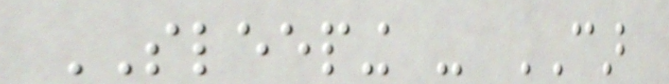SLEEPING - CAR
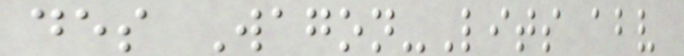des Wagon-Lits above
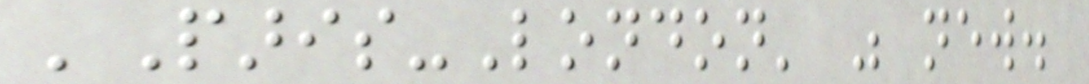'Paris-London' was new.
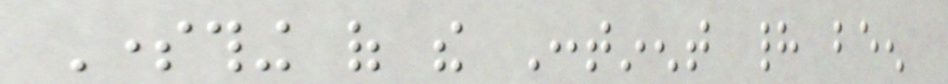Something of the Continent had been
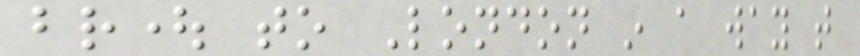brought to London in a way that
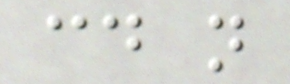could not
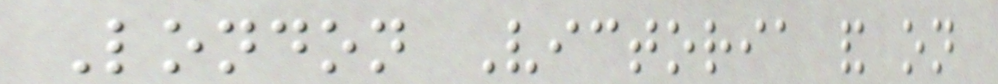London Victoria and on
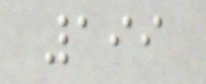199
